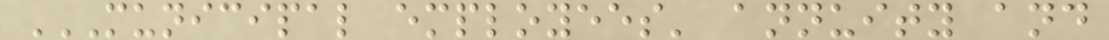MUNICIPAL EMPLOYEES' ANNUITY AND
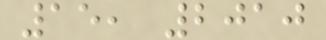15, 2010
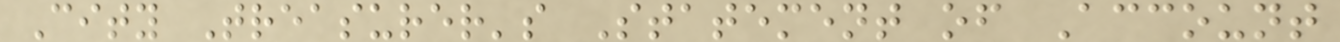City Treasurer's Statement of Account
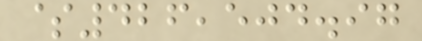$426,504.97
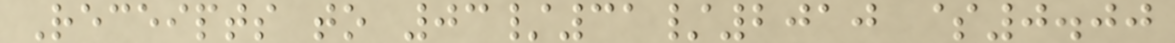Receipts to 03/31/2010 $0.00
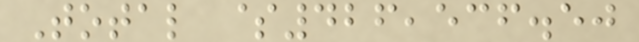Total $426,536.50
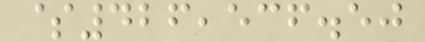$426,536.50
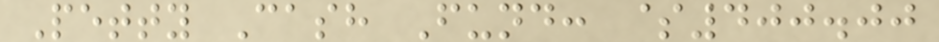Petty Cash Fund: $400.00
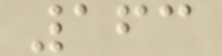163
